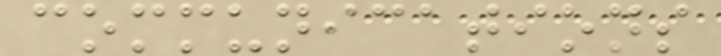communications
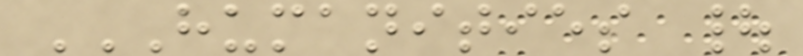HUMANITIES |
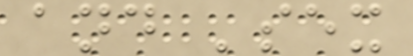and 'sex
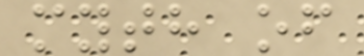myth of
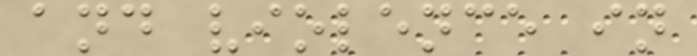and violence in
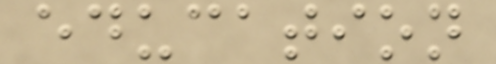education
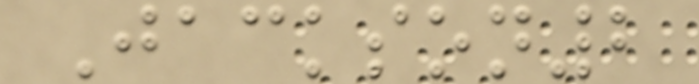Jackson2
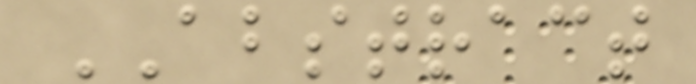ABSTRACT
